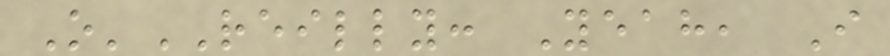O'REILLY: Yeah, I
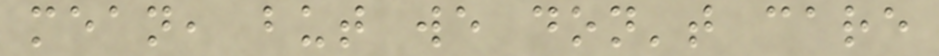mean, but we don't care
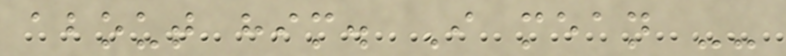about him. I mean --
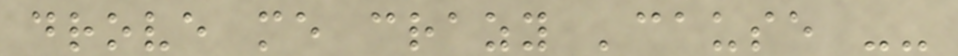drove me crazy 'cause --
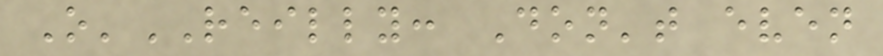O'REILLY: Don't even
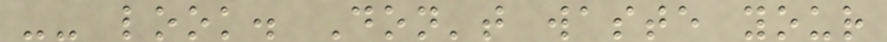-- look. Don't waste your
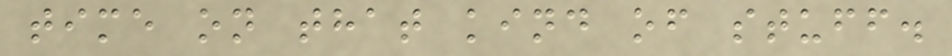time on that kind of stuff.
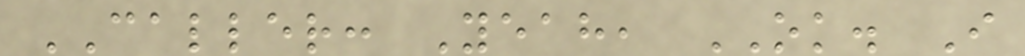CALLER: Yeah, OK. I
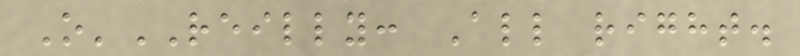O'REILLY: All right.
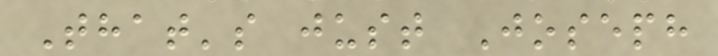That's just Joseph
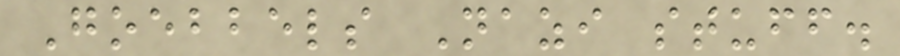Goebbels Nazi stuff.
